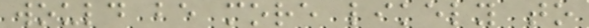would be more likely to
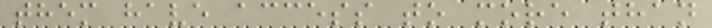them have access to more than
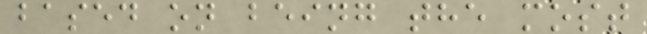based on being the most
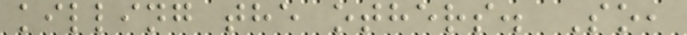killing the others. So,
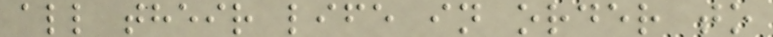all their life in order to
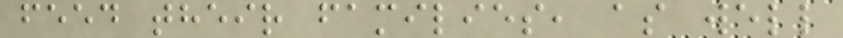feed their families, as well
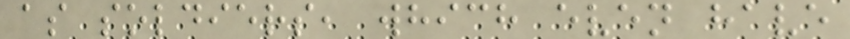as soldiers, which even have
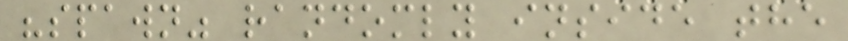"spawn" randomly inside the
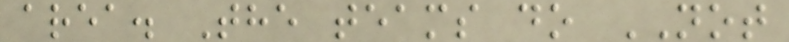area. The teams do NOT
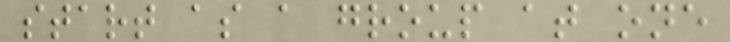start as a group at one
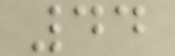44
